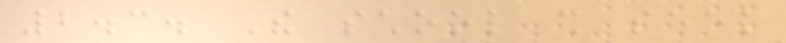2.3. The school shall seek
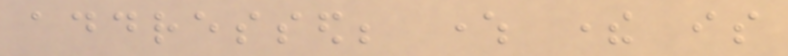addressed; where there is
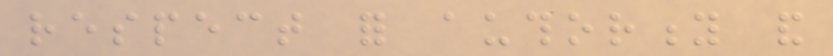respect for authority and
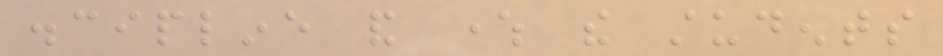discipline and where the students
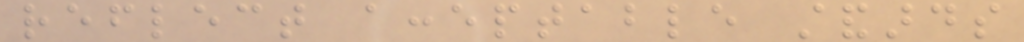reflect acceptable standards
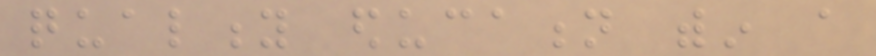quality education within a
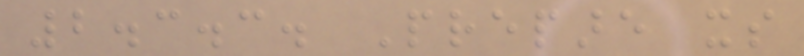2.3.3. Prepare its
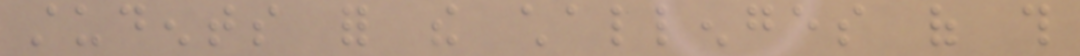students for the challenges of this
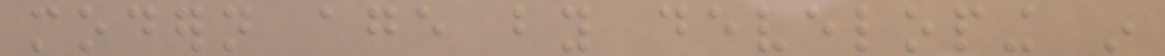modern age by developing in
